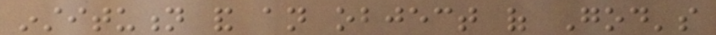institution and an object of God's
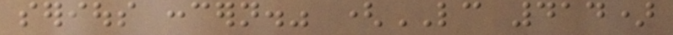serious concern." (LC 414)
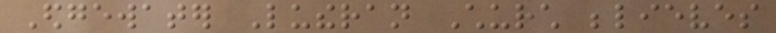Edgewater Lutheran Church believes
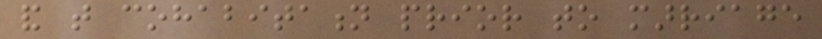and that cohabitation prior to marriage
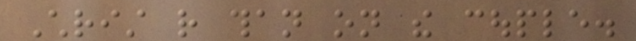Christ rather than on the couple.
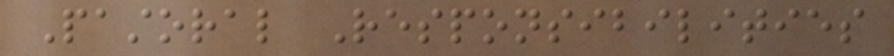Pastoral Responsibilities
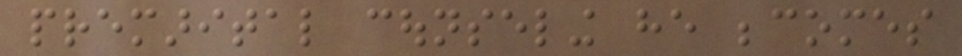premarital counseling he becomes
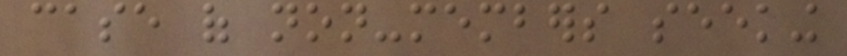case of non-members seeking
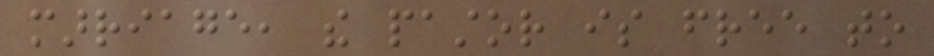marriage, the pastor is free to
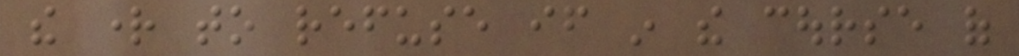the right to refuse if in the course of
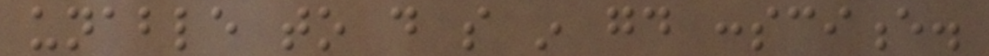unable to do so in good conscience.
